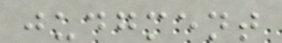judgment
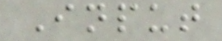Input
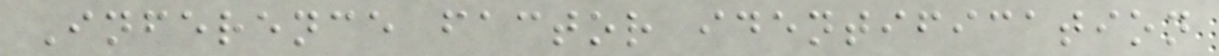Inference factor identification
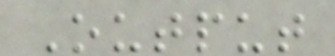Output
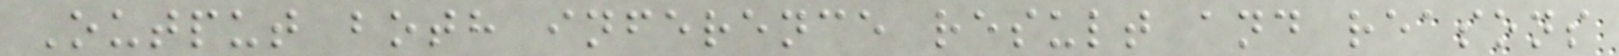Output both inference result and reasons
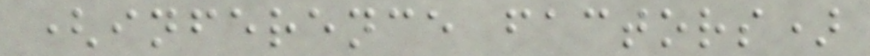(inference factors)
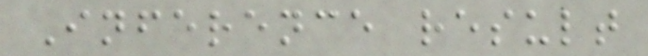Inference result
